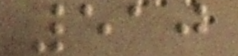510
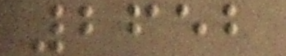2652
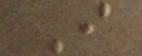I
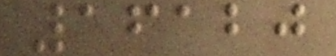16120
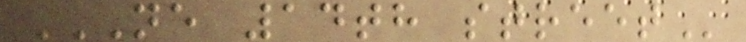NE 14TH STREET
